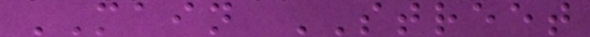MAIN STREET
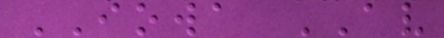IOWA AV
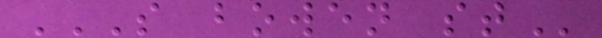S BOWEN ST
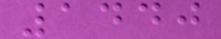1440
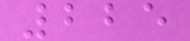225
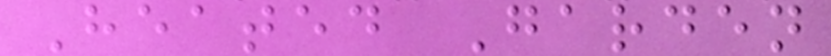Heated Garden
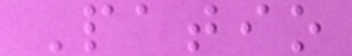Patio
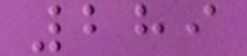289
